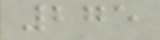275
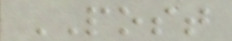POST
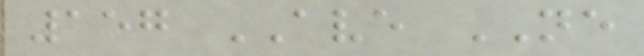157 AVE NE
